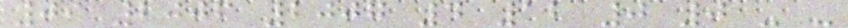09 2006 2007 4 12 0 0 - -
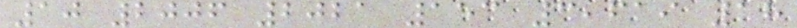10 2006 2021 153 3,619 18
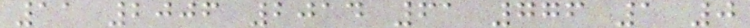11 2006 2014 61 776 1 0
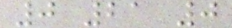0 21 0
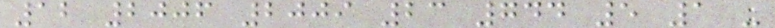12 2006 2009 23 744 5 1 -
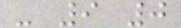- 9 0
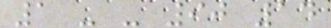1 - - 90 14
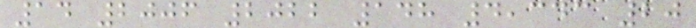14 2006 2022 148 4,343 20
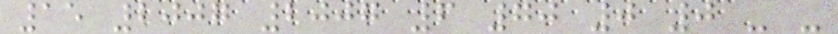15 2007 2007 6 70 0 0 - -
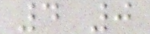4 0
